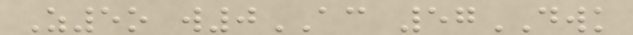Z5o w0AC 57DWK
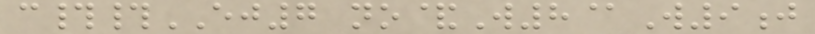c##EJ7 no&W8@W9j
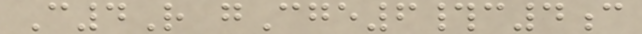C4R gCge6#c4c
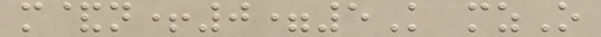m&n+0=5K mzO
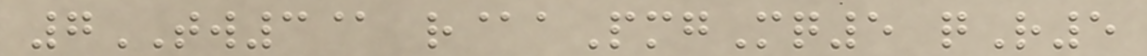7TW3@ r@aPmgMq5 qR5
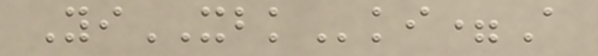YiXBKki=A
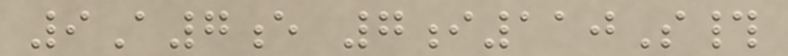9A7e 7i110S#
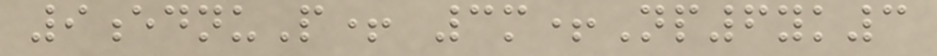9ednuP+ 3m+Np6yk3
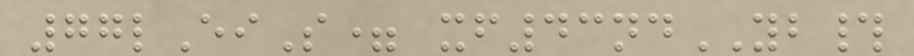77lEiS= xf43ndYB#
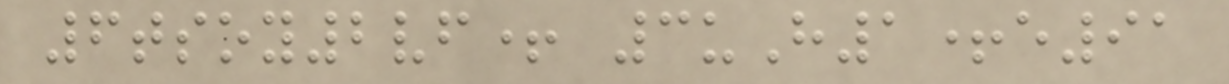6tsoy2vf+ 3uH1+e91
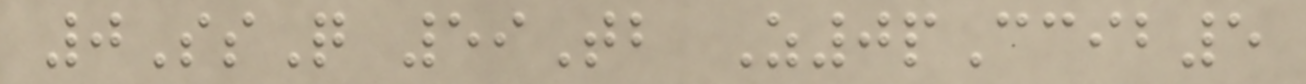0SsQ 59Tb Z0pCcib5
